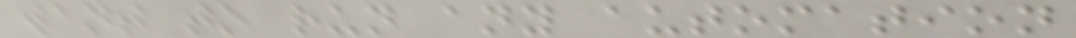want to run any automation
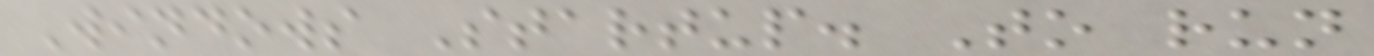Windows Startup. To run
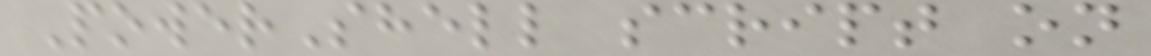PowerShell script on
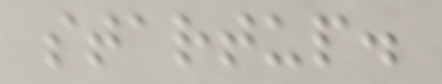startup.
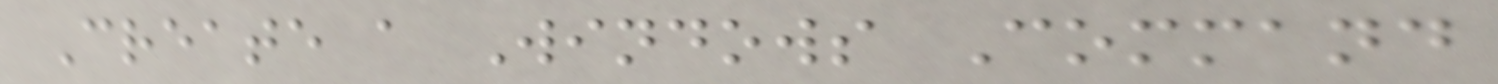Create a Windows Command
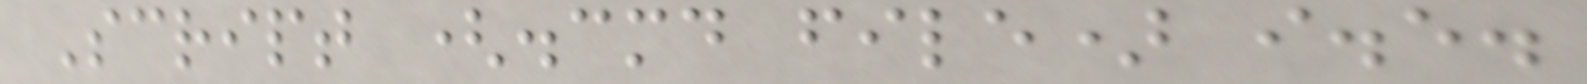Script (.cmd file) i.e.
